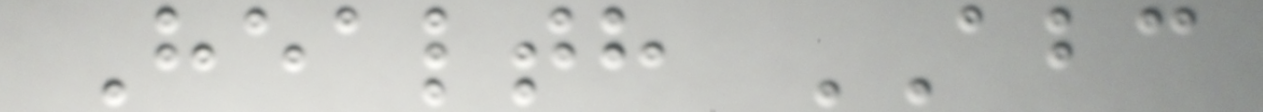Health ABC
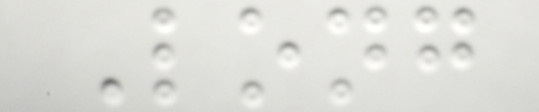Long
